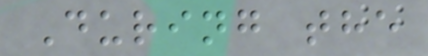During the
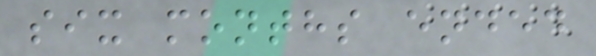six months ended
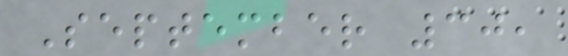September 30,
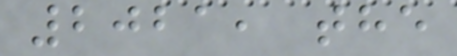2021, the
